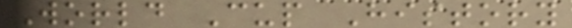World Cup History
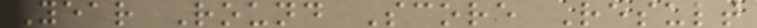Year Round Score Result
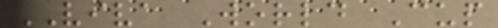VIVA World Cup
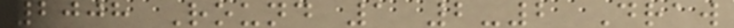2008 Round 1 2-2 Draw
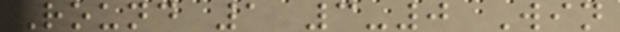Round 1 3-0 Win
